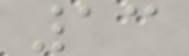13
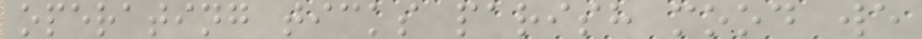operating ticks parish mood we
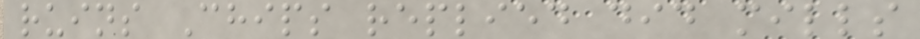ruins Chips replied did mills
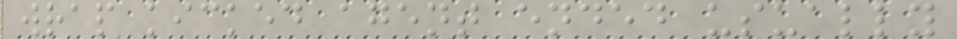wrap kicked agent ended usually
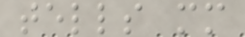tells mm
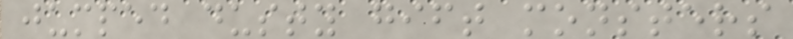jumped dusty gift monsters
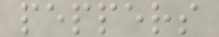peppers
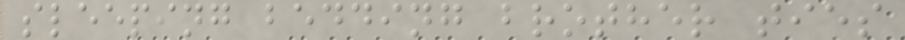sleeping bedding brother ties
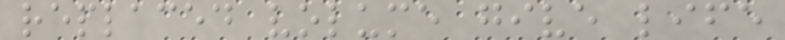replaced volume give life
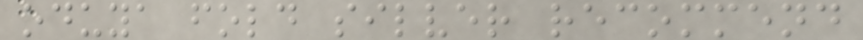oduya fold silver recommend
